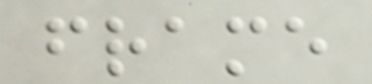frame
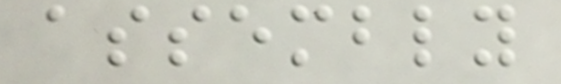assembly
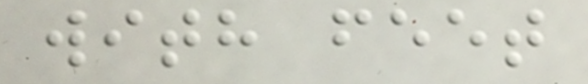with feet
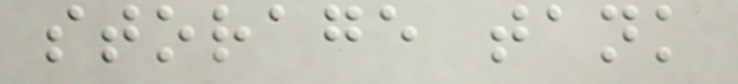storage tank
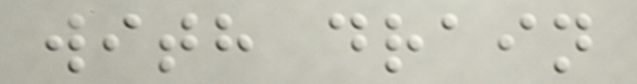with drain
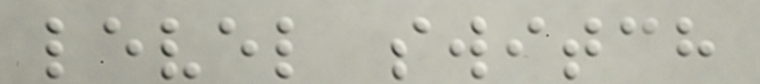level switch
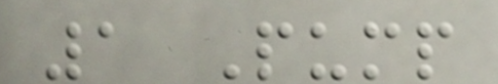1 Pump
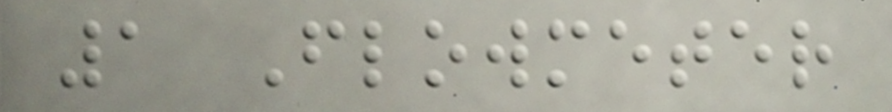1 Flowmeter
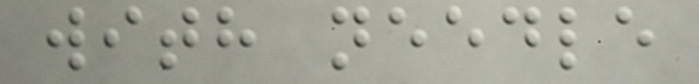with needle
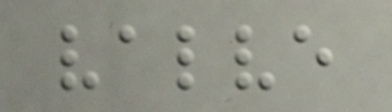valve
